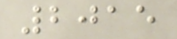2015
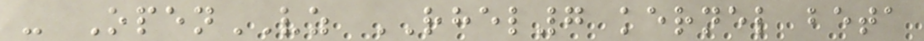- OpenVZ RHEL7 kernel beta
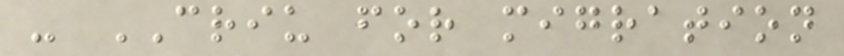- CRIU for migration
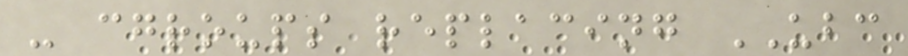- cgroups replacing UBC
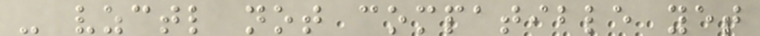- vzctl not compatible yet
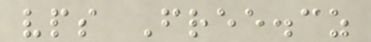vps Free.cz
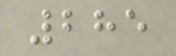285
